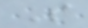S
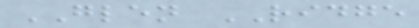GLEN RIDGE
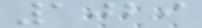1029
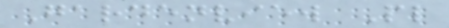Gardenview Pl
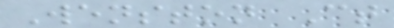Wenston Ct
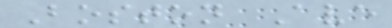Boston Ave
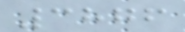3876
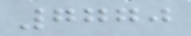7770
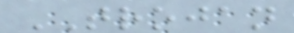TROJAN
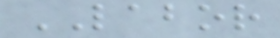LABOR
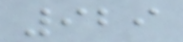929
